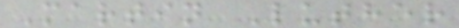Martin Luther
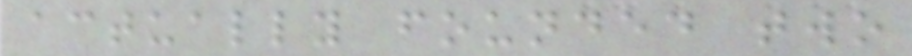actually founded two
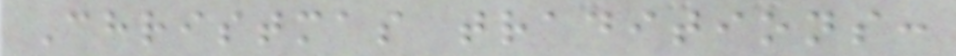Christmas traditions:
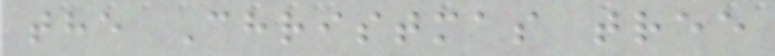the Christmas tree
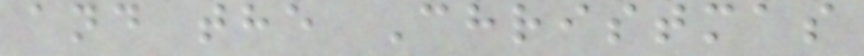and the Christmas
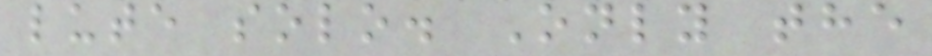lute solo. Only the
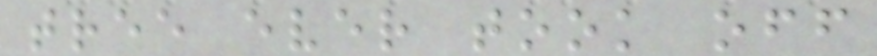tree ever took off
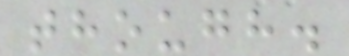though.
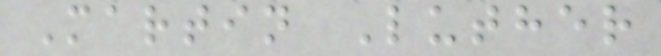Martin Luther
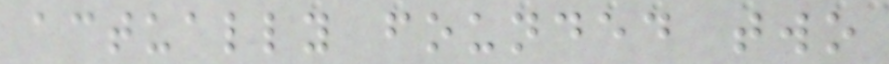actually founded two
